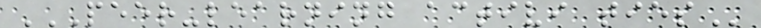PEER-LEARNING ACTIVI TIES
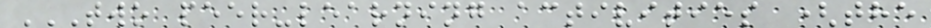TWO PEER-LEARNING ACTIVITIES (THE
